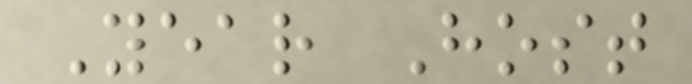Year Host
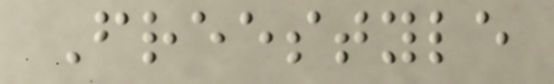Freestyle
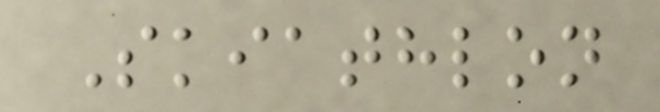Skiathlon
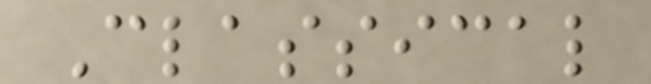Classical
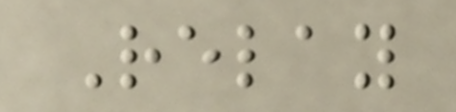Relay
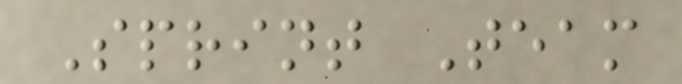Sprint Team
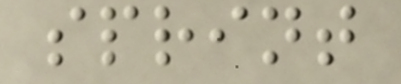sprint
